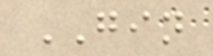GIN
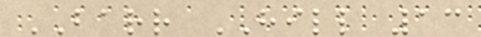BARR HILL 13
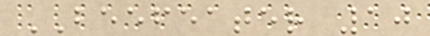BEEFEATER 10
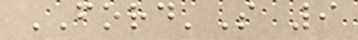FORD'S 9
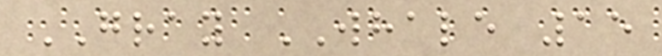GRAY WHALE 15
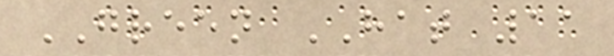GREEN HAT 11
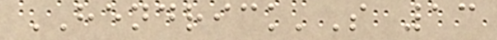HENDRICK'S 13
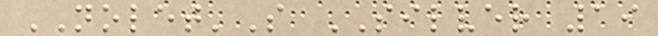NOLET'S SILVER 19
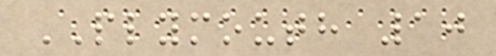PLYMOUTH 10
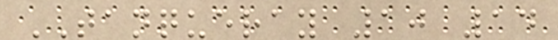TANQUERAY 10 14
